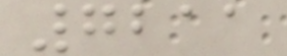7211
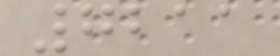7211
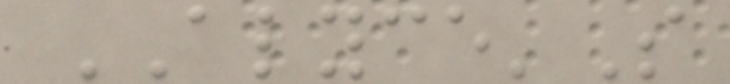ALYCE'S
